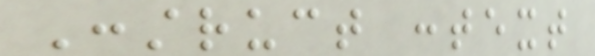Construct context
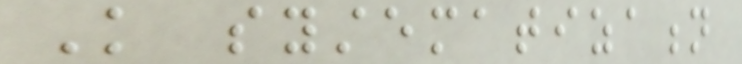Knowledge systematization
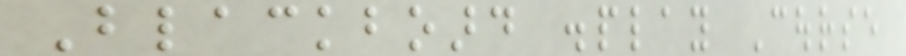Blackboard display Course
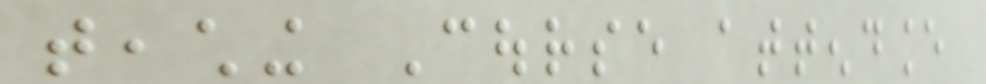teaching Course attendance
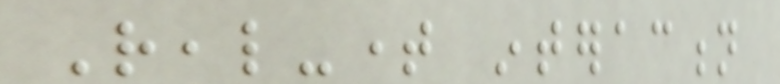Real-time interaction
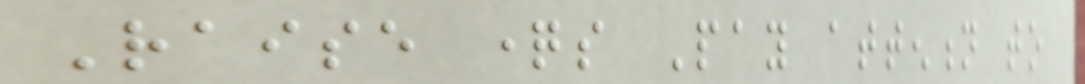Raise questions Pay attention to
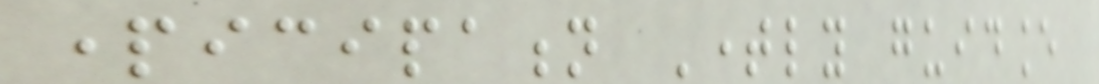participation Timely guidance
